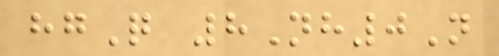hgQ 8Nh0N
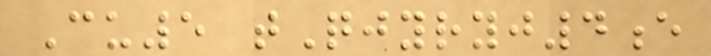Cu5 tQjyryj4e
